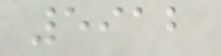5912
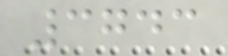3743
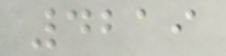4219
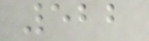522
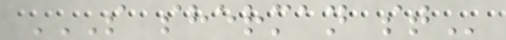S SHERMAN ST
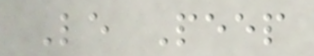Le Peep
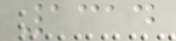1314
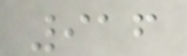916
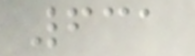631
